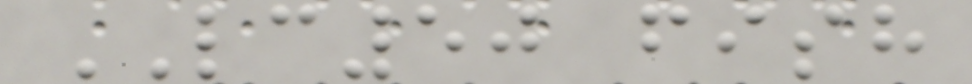LC50 fish
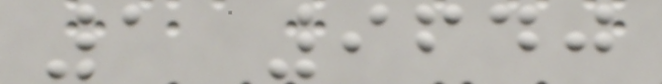1 9640
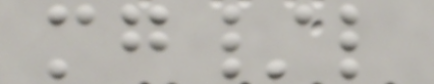mg/l
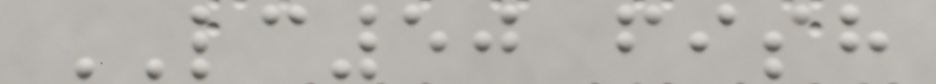LC50 fish
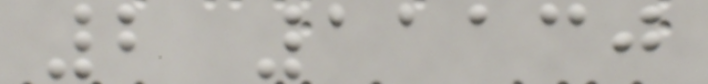2 11130
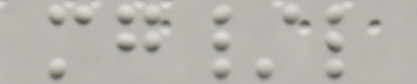mg/l
